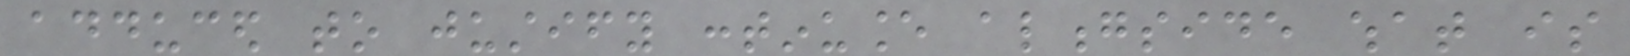adduced to justify continuance alongside what is
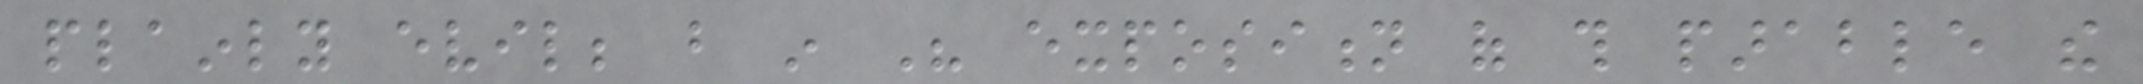plainly evil; but in His exposition of this parable the
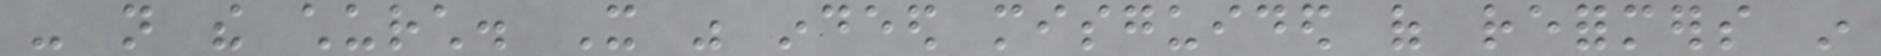- not the church. It was indeed misguided of reformers in
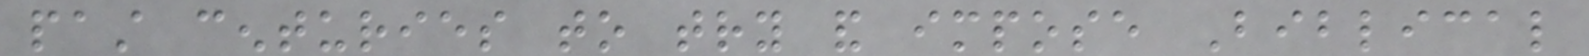past centuries to try and impose Biblical
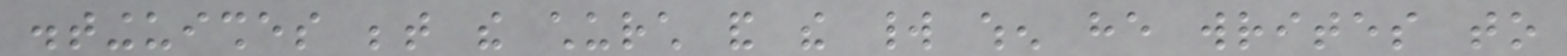distinguishes between the church and the world when he writes to
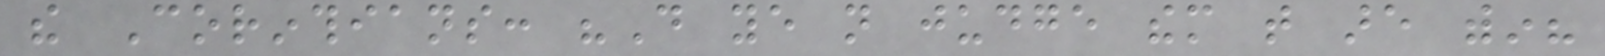the Corinthians: "Do ye not judge them that are within?
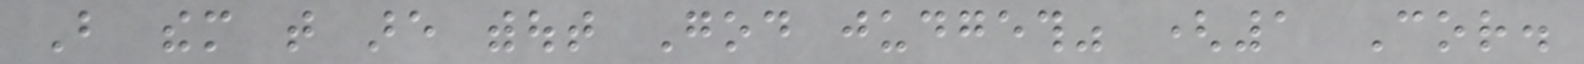But them that are without God judgeth" (1 Cor.
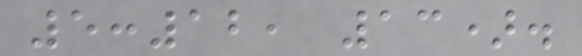5:12, 13).
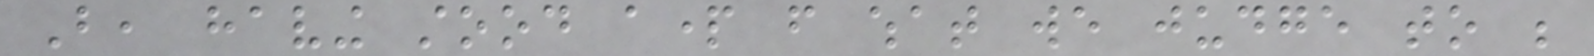But, having stood apart from what we judge to be
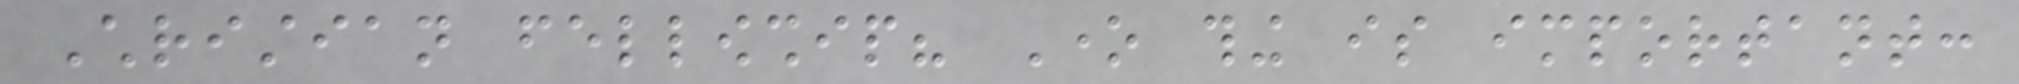Christian fellowship? One thing is important:
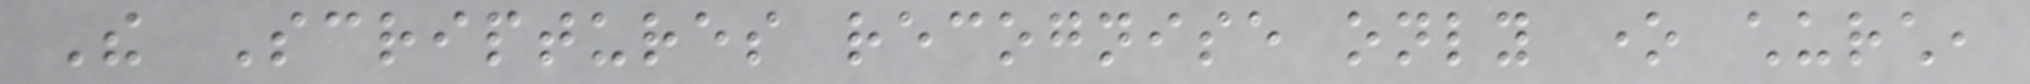The Scriptures recognise only one church,
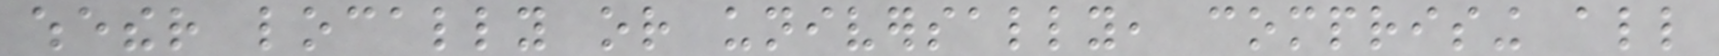whether locally or universally, comprising all
